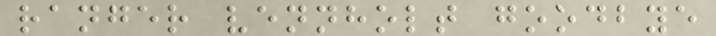ranger vennholt goodbye
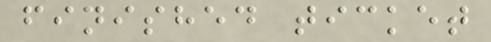finished ticket
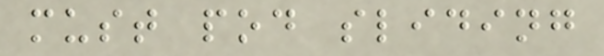must pod sliding
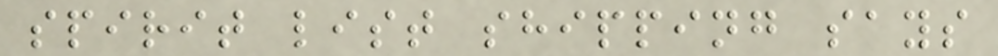spirit list shipping says
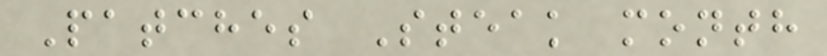Patches Steak month
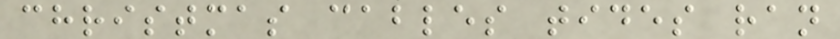christmas cables tides ran
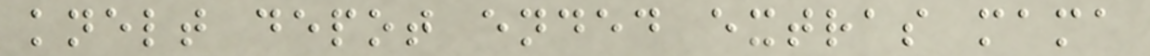knelt depot ended extras mama
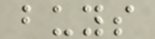buys
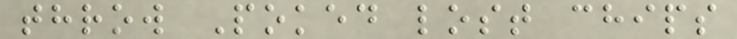throw Poked lost chips
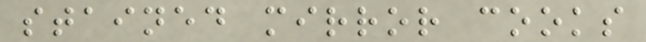stained mirror cooks
